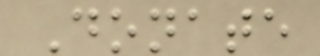Donate
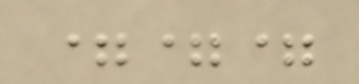===
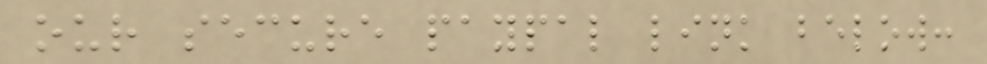our secure paypal link below:
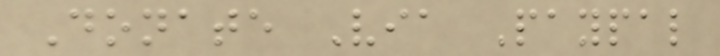Donate Via Paypal
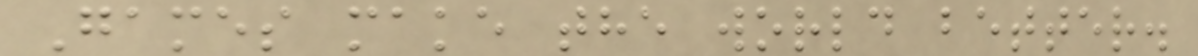Games make the world better.
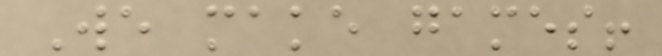We make games!
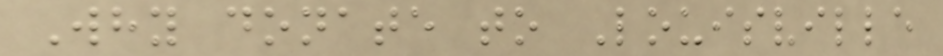Why donate to Louisville
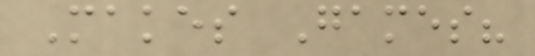Makes Games?
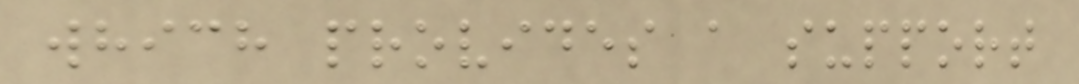which provides a support
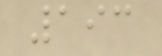193
